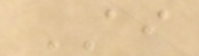AI
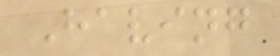Having
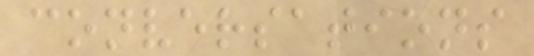conversations
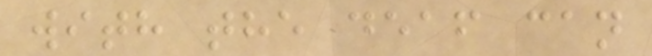with the deaf can
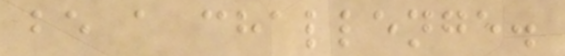be a challenge.
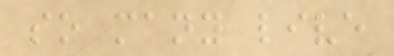so many live
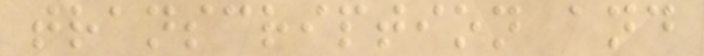transcription and
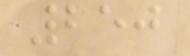250
